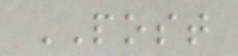POST
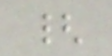{
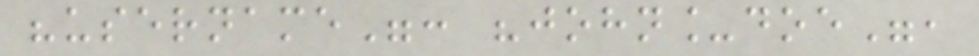"username": "john_doe",
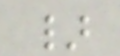}
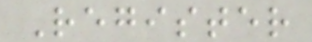Register
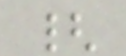{
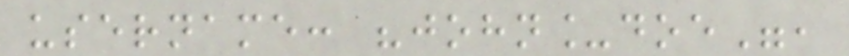username: "john_doe",
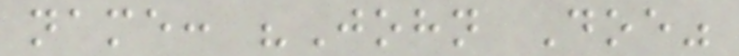name: "John Doe"
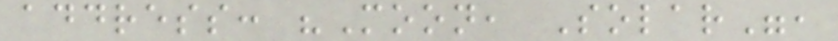address: "Moon, Solar",
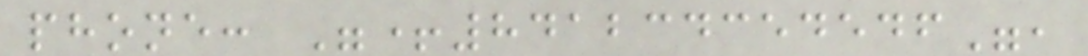phone: "+841234354546",
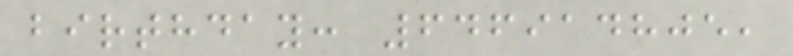birthday: 646914805,
